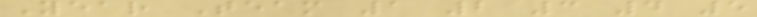Year Team 1 2 3 4 5
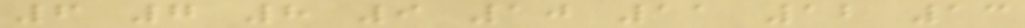6 7 8 9 10 11 12 13
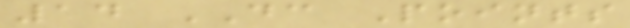14 DC Points
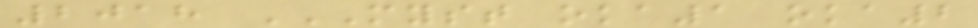2018 MYST OKA1 OKA2
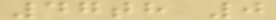47th 0
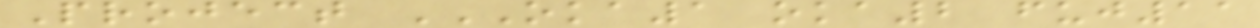Project OKA1 OKA2 FUJ11
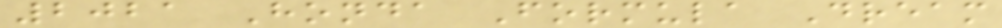2021 Honda Formula Dream
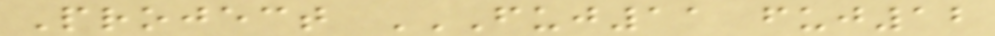Project FUJ11 FUJ12
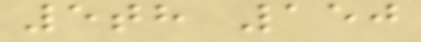5th 150
